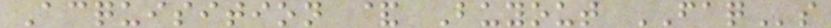Acquisition & Buyout FAQs
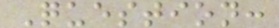Question:
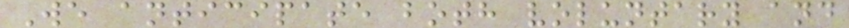We anticipate both voluntary and
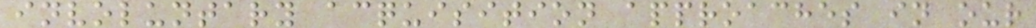involuntary acquisition approaches in our
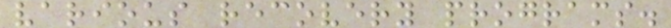various recovery programs.
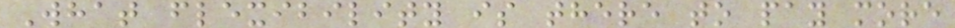What flexibility is there to pay more
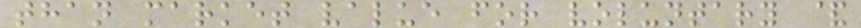than market value for voluntary &
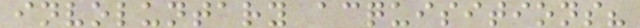involuntary acquisitions?
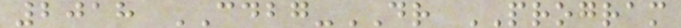2018 CDBG-DR PROGRAM
